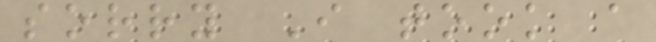sorry I took a
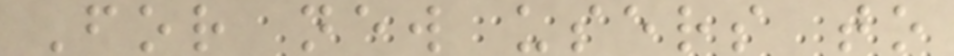For new users to
